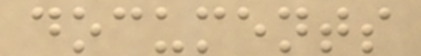documents
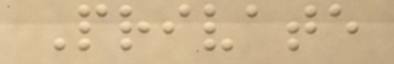Private
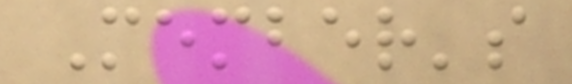Member's
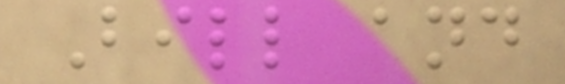Bill and
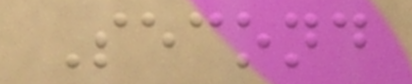Second
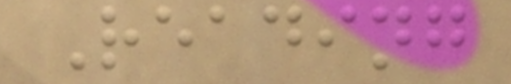Reading
